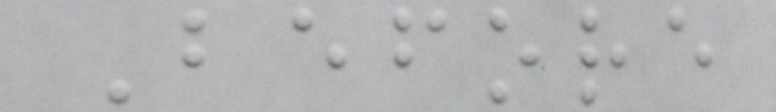Before
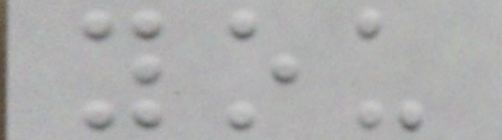you
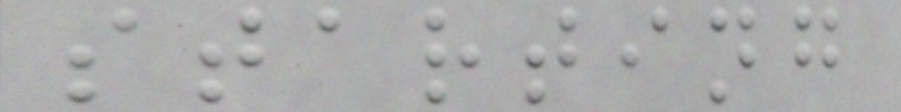starting
